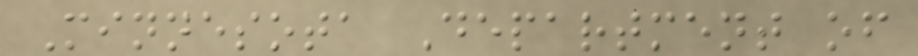Minnesota Department of
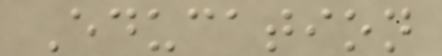Education
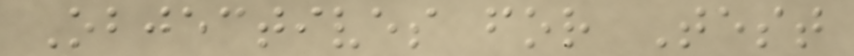Objectives for Test
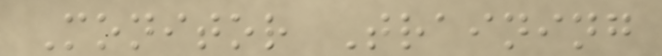Monitor Training
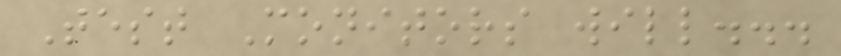Test Monitors will...
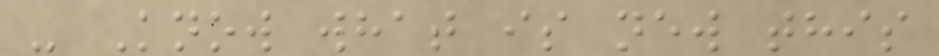- Know what is new this
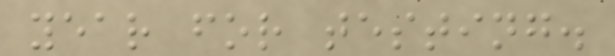year for testing.
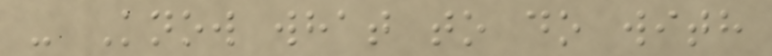- Know what to do with
